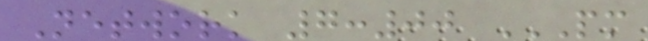Network 7:00 PM
